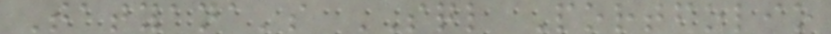Tatyana's SQL Portfolio
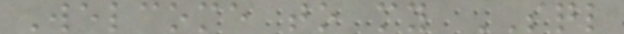Welcome to my SQL
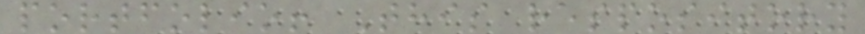portfolio! This respository
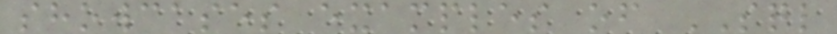showcases examples of SQL
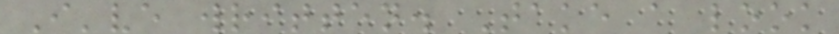I've written. Take a look
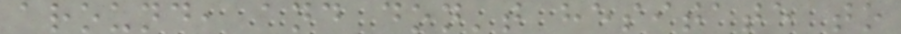around, and don't hesitate to
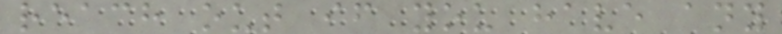reach out if you have any
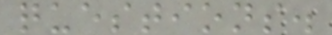questions.
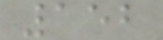152
